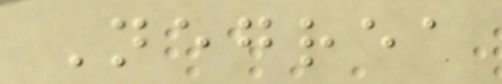Negrea
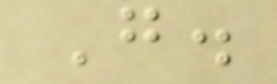G.
